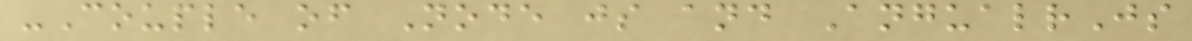-Couple of Node js and AngualrJs
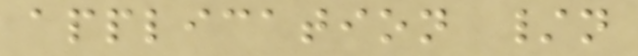application /n
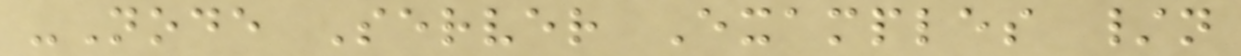-Node Server Examples /n
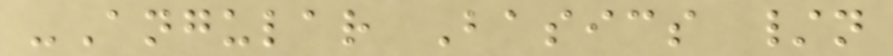-Angular Basics /n
